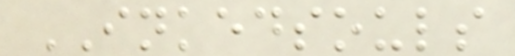INKEDSOULS
